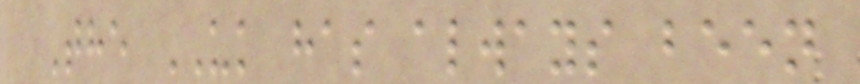The UK has always been
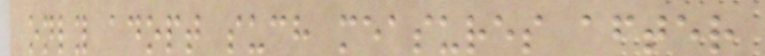only adopt such measures after
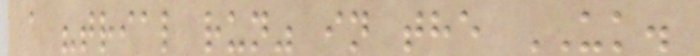a "trial run" in the UK.
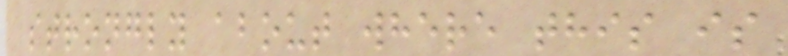strongly about where this is
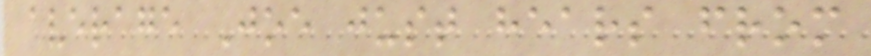average Joe just hears from
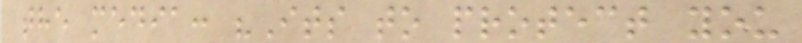the media: "Its to protect you
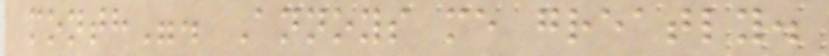month". Annoys me greatly.
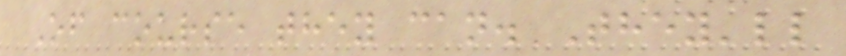Of course they can. They'll
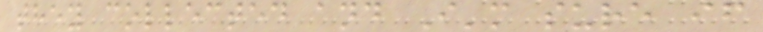they collected and I'm sure if
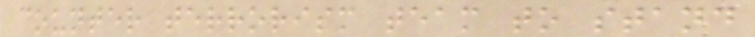counter terrorism team to stand
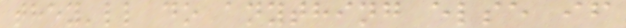they'll do anything else if
